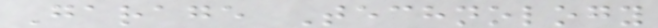Garage Technology
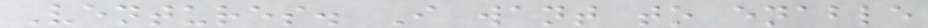Ventures. I want to enable
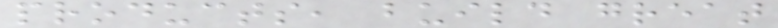products, build great
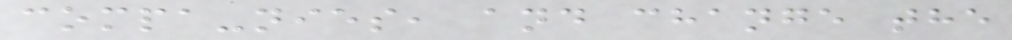compa-nies, and change the
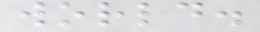world.
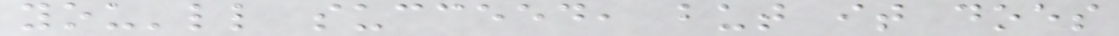you'll succeed, but it does
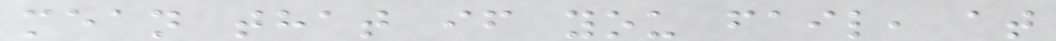mean that if you fail, at
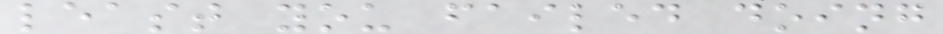least you failed doing
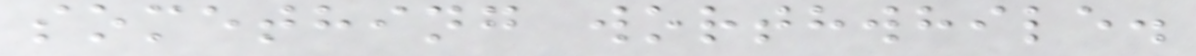something worthwhile.
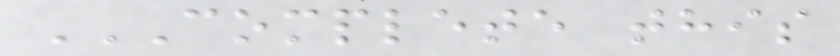COMPLETE THIS
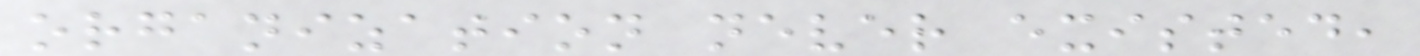organization never existed,
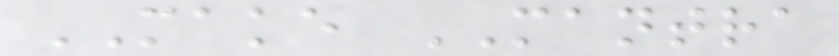MAKE MANTRA
